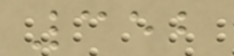352
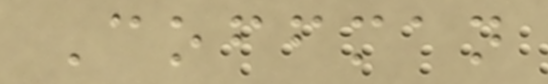Coffman
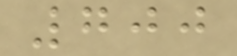700
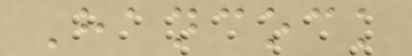Hancock
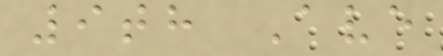9th Ave
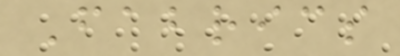Fabrics
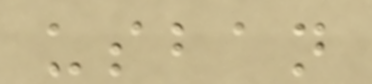usban
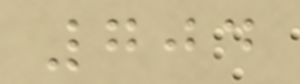704
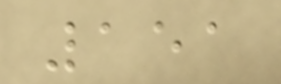151
